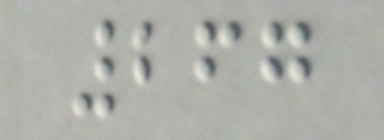267
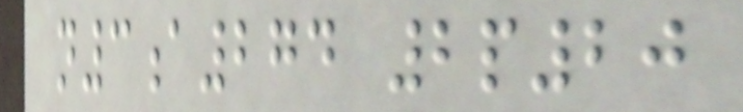n3a274 2p20
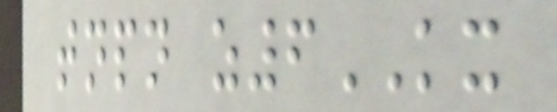tnpn z6KX
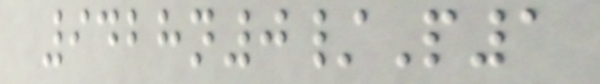9428n0/P1
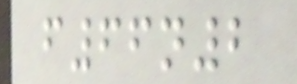f66n2
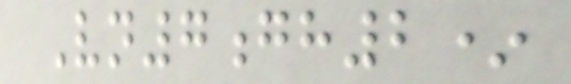Vn7gh2*
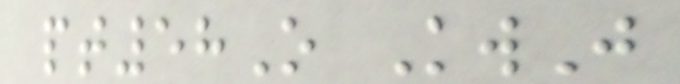pt58O KwJ
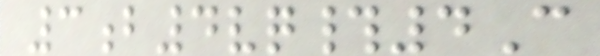3b4vq#4C
